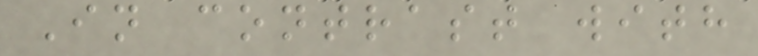In contrast with
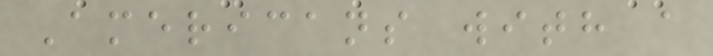Americans with a
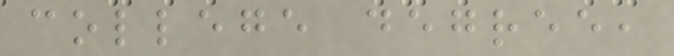college degree,
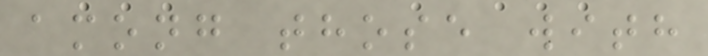among those with
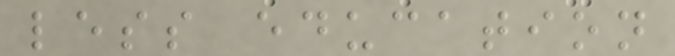less education
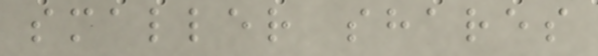smaller shares
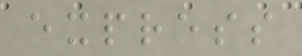express
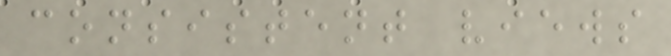consistent views
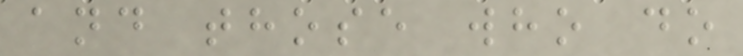and those who do
